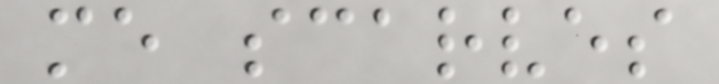me scarves
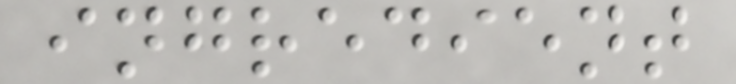ingredient
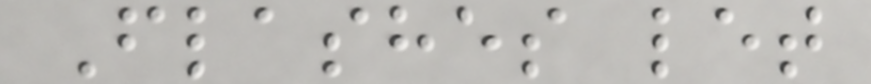Flashes let
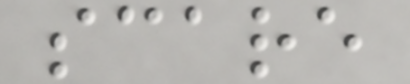scare
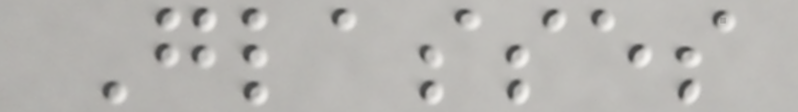Glasses
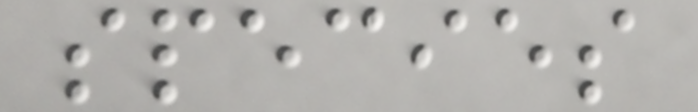species
